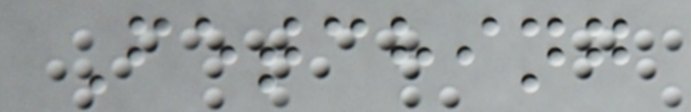Fetching
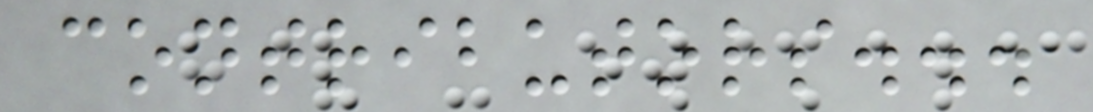contributors...
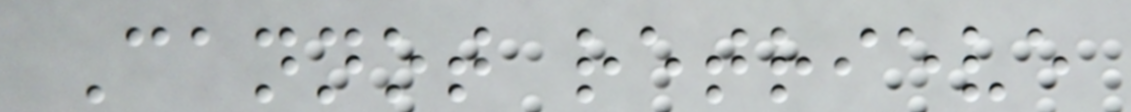Cannot retrieve
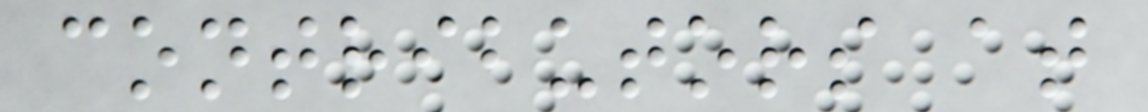contributors at
